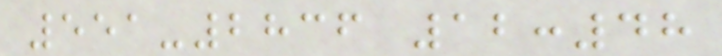551-2836 12:48
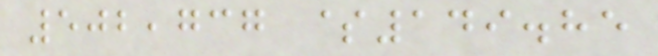502,737 $149.85
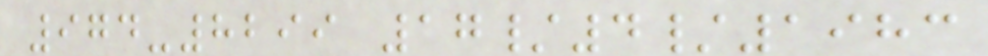974-8299 17/4/1983
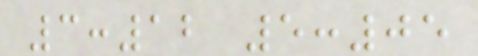3:12 5:05
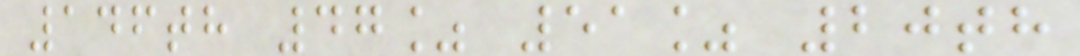146th 47% 51% 20th
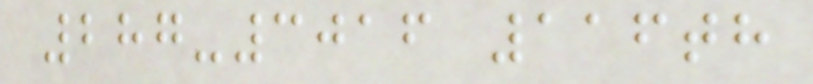287-3016 116th
